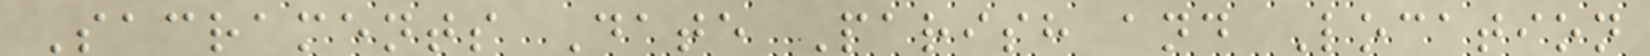Sacraments Date Parish and Location
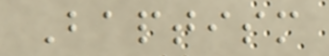Baptism
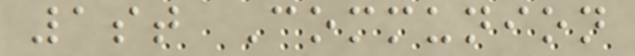1st Communion
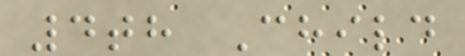4th Child
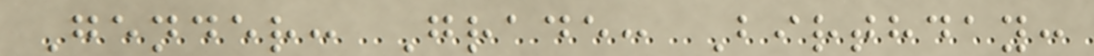Gender: Grade: Birthday:
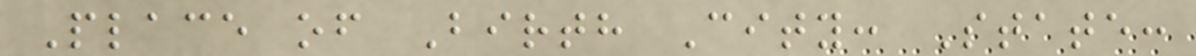Place of Birth City: State:
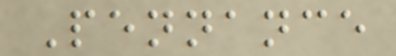Pennance
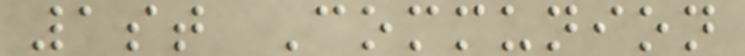1st Communion
